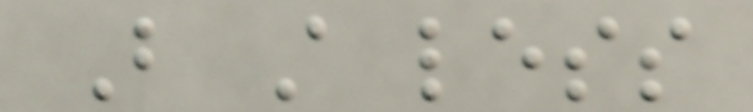But still less
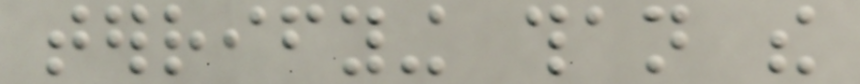terrifying than the
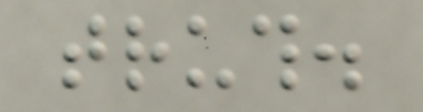truth.
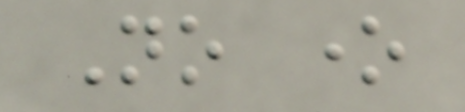No one
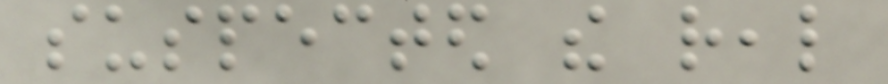suspected the real
